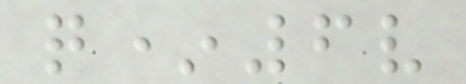q*6v
